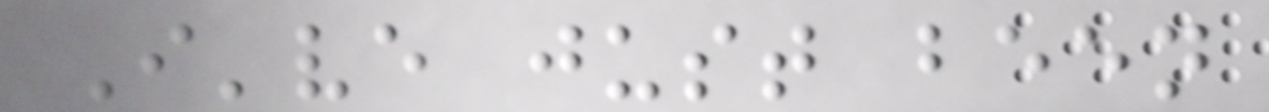I've just been
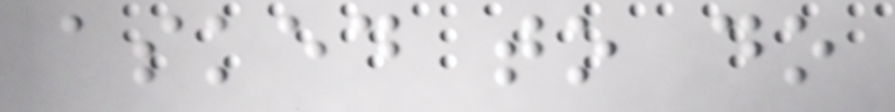asked to do
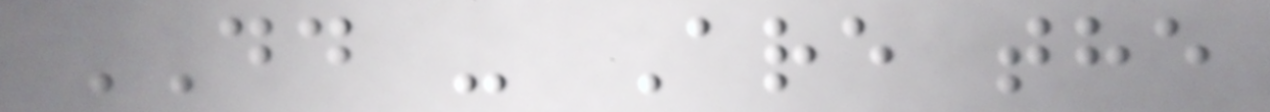DD - Are the
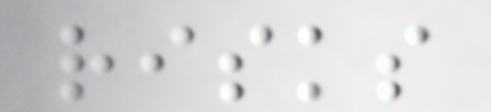risks
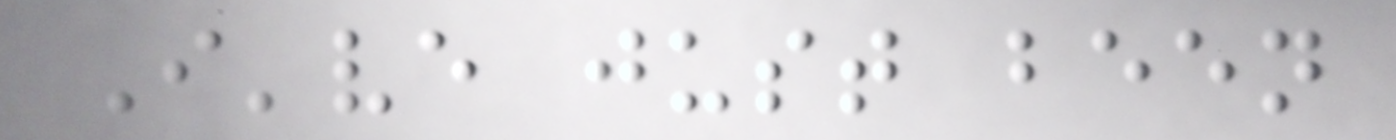I've just been
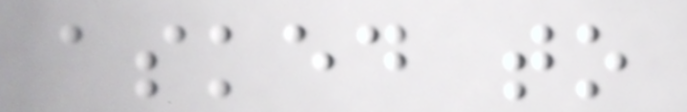asked to
